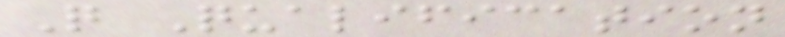Q Qualification
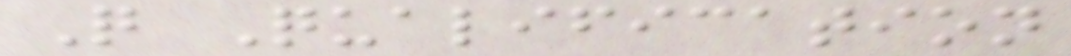Q Qualification
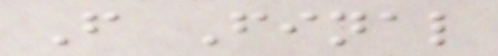F Final
